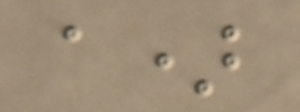a)
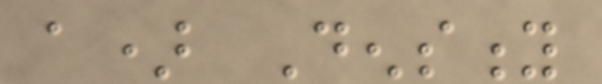a) Density
